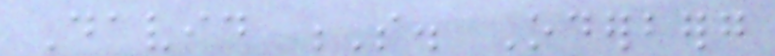David S. Oderberg
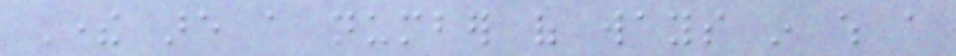There are a number of ways in which a
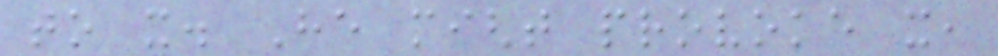to it. He might provoke it,
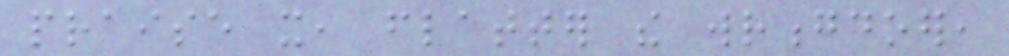praise it, flatter the wrongdoer,
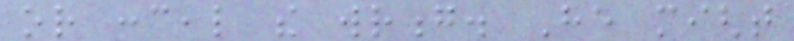or conceal the wrong. He might
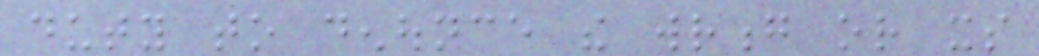duty to denounce the wrong or its
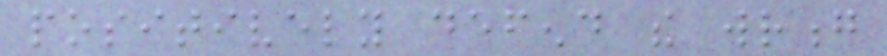positively defend the wrong
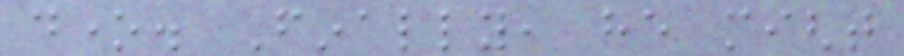done. Finally, he might
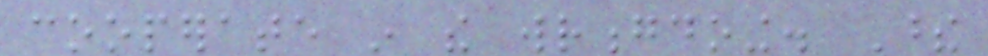cooperate in the wrongdoing. These
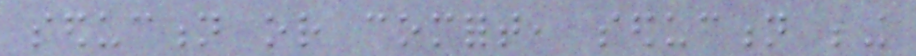seduction or comfort, seduction being
